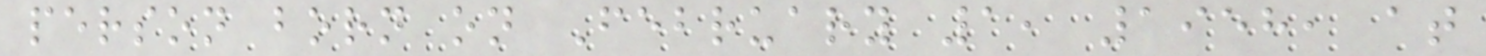person born on February 1, 1958, at
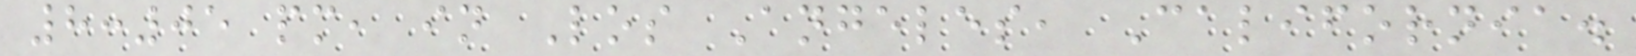8:05 pm, in Los Angeles, California.
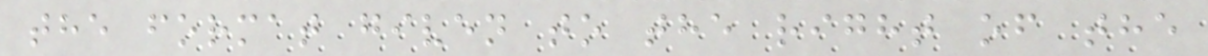the format given to the right of the
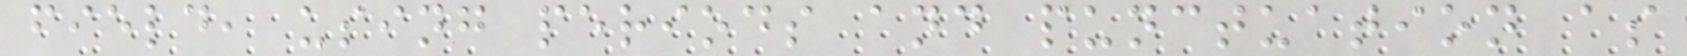field, using periods and punctuation as
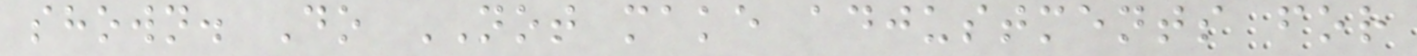shown. Do NOT make adjustments for
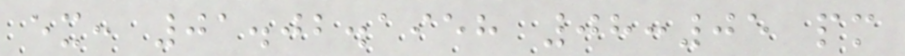ex: 01.02.1958 08:05 pm
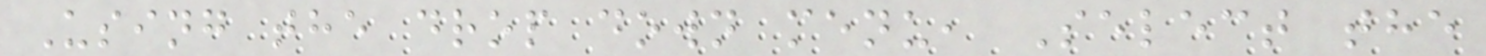Using the drop down menu, Select the
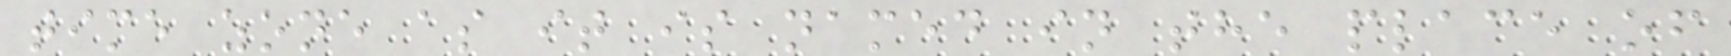time zone as it is named in the place of
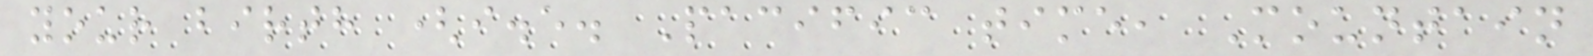your birth (i.e. Pacific time, Mountain
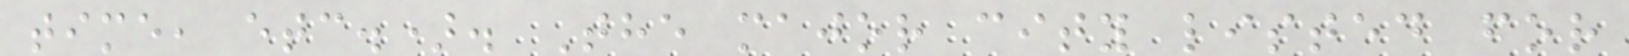time, etc.). The major city listed for
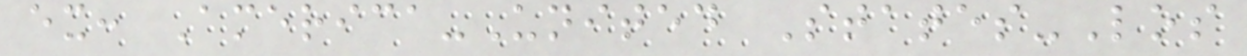ex: America-United States-Los
